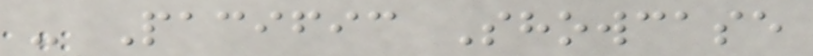- Pacific Showcase
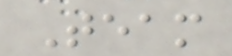Team
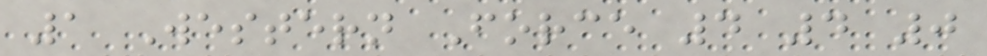1 Western Force 4 4 0
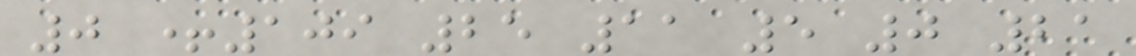0 +109 25 11 5 0 21
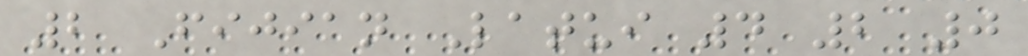2 Fijian Latui 4 2 0
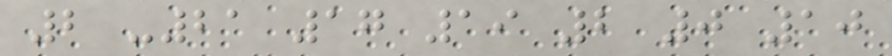2 -21 17 19 2 0 10
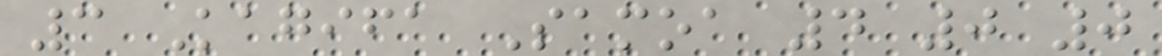3 Kagifa Samoa 4 0 0
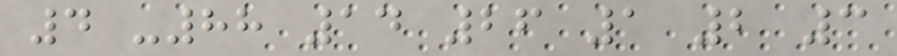4 -88 14 26 1 2 3
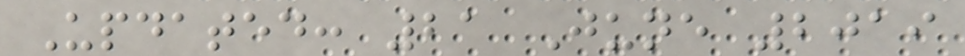Updated: 21 June 2019
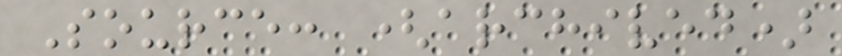Source: (archived)
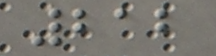212
